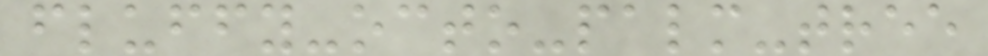fluffy-octo-palm-tree
